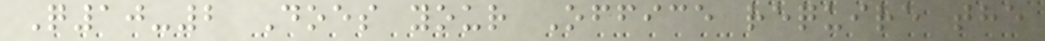Q10-2 Does your Office require the
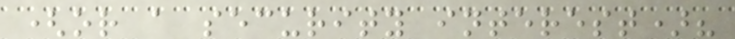(or a security interest)?
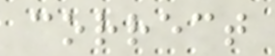correct
